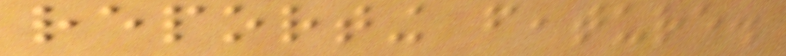reporting feature.
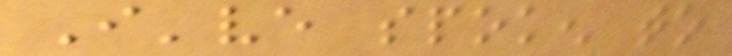I've spoken to
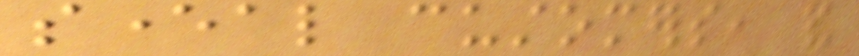several customers, and
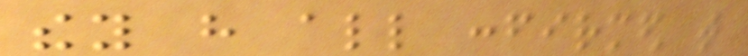they have all confirmed that
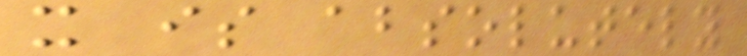it is absolutely
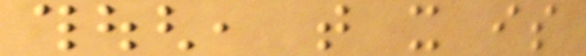though, that it is
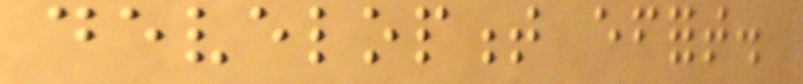development effort.
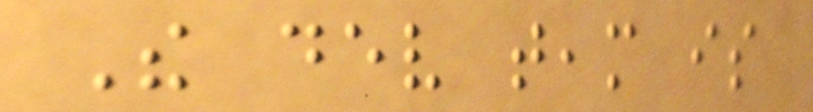The dev team is
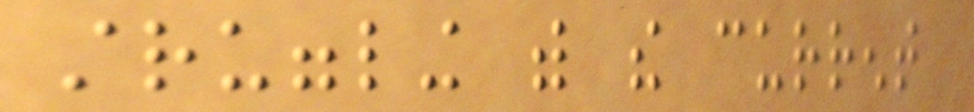struggling with the current
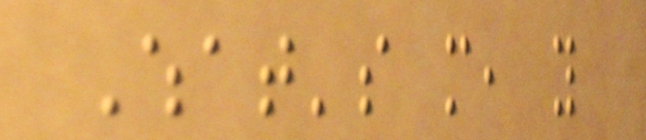What's more, you
